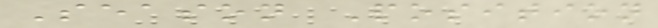Season Position
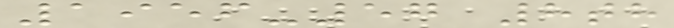1956-57 8th
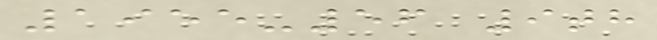1955-56 9th
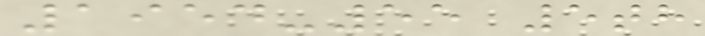1954-55 5th
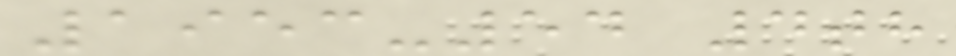1953-54 4th
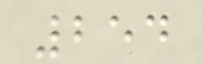254
